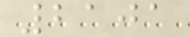2101
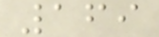169
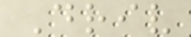Driv
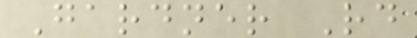Gardner Rd
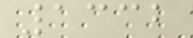1332
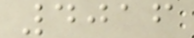4016
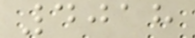4018
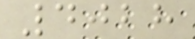4028
